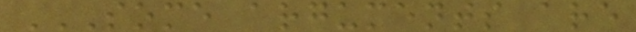SOME ARGUMENTS ARE
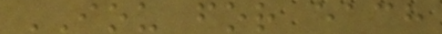IOU for each
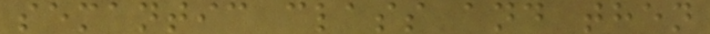semantic class and then
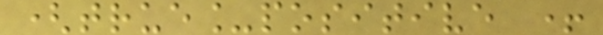(true_positive +
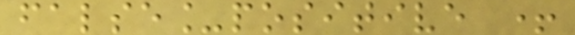false_positive +
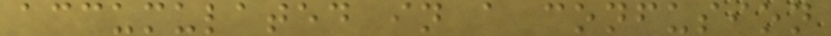accumulated in a confusion
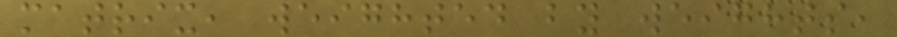matrix, weighted by weights,
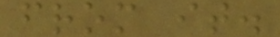from it.
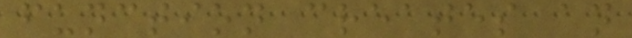function creates an
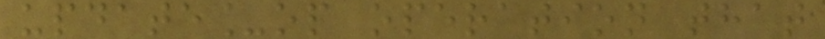update_op operation that
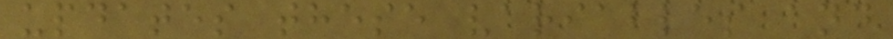updates these variables and
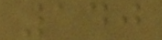140
